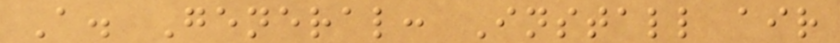A. General: Install air
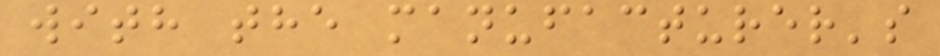with the manufacturer's
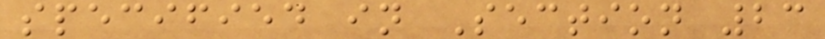specified in Section 23
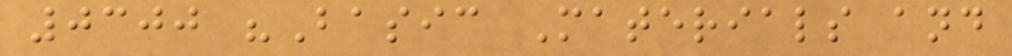0300 "Basic Materials and
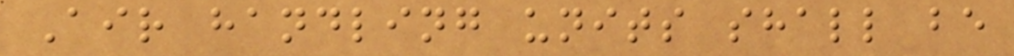Air handling units shall be
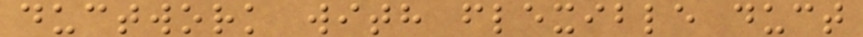ductwork with flexible duct
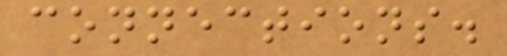connections.
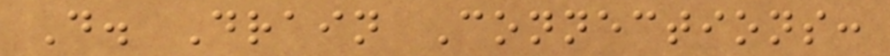D. Drain Connections:
